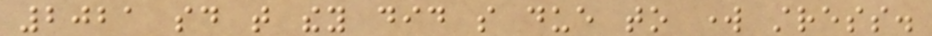2021 said that they did so due to work stress.
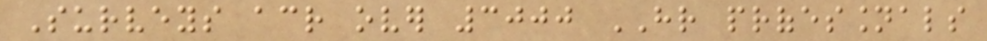Surveys across over 3000 HR professionals
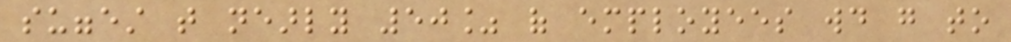suggest that nearly 50% of employees would go to
